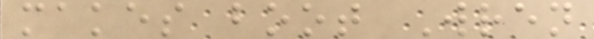makes boot Wren
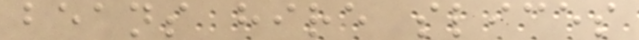beans hire slices
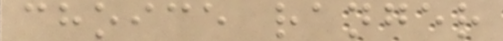choice ranger
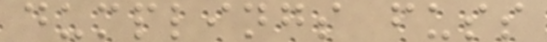dumplings fuss
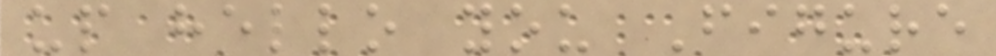up hello you Figure
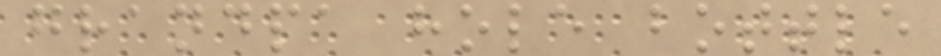grandpa hole bottle
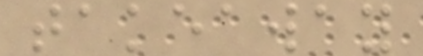takeaway
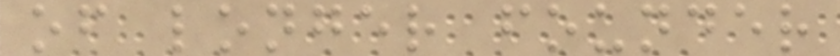of longer founder
